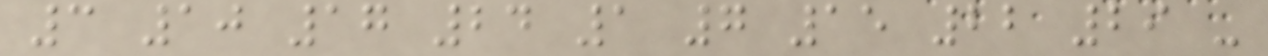3 10 17 24 1 7 15 22 29 -
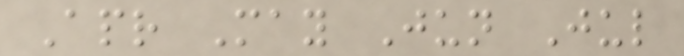Apr May Jun Jul
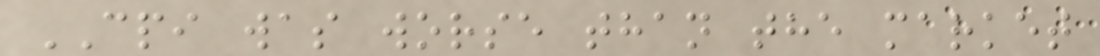CPI was worse than the market
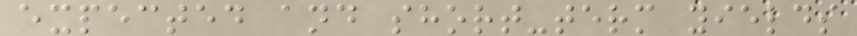expected and short-term yields
